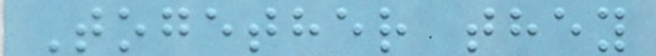Together they
